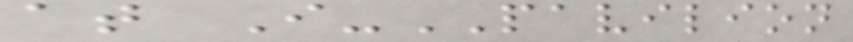at I-PAVILION
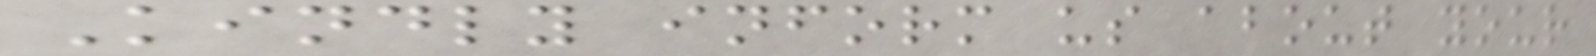Kindly inform us about your
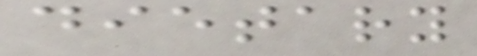dietary
